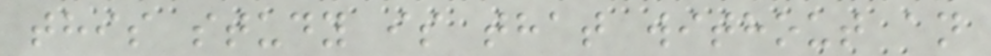this study is that without an
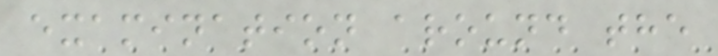examination around the
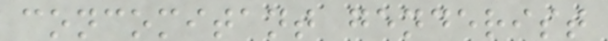concomitant genderist
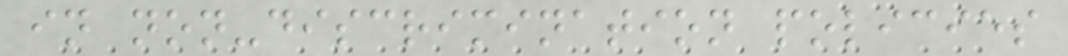in non-discrimination policies
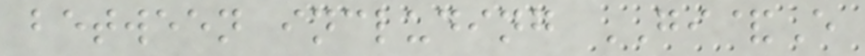between including GI&E
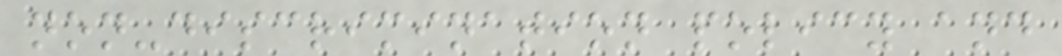non-discrimination policy and
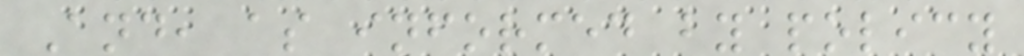And, as informed by policy
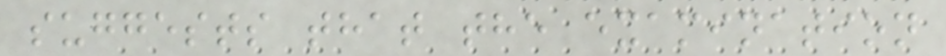suggests that the examination
